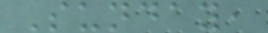Sunday,
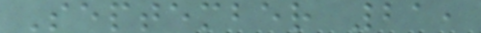September 21,
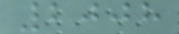2008
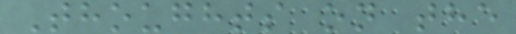Thoughts on the
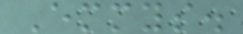Emmys.
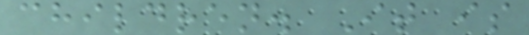children. It is
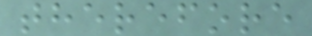therefore
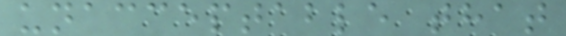unacceptable that
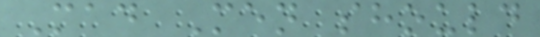Mad Men should
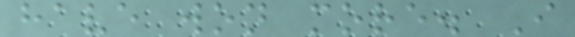have won more. I
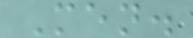Men.
